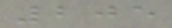205
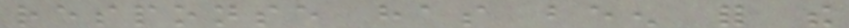response has been for the
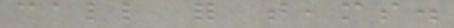call for teams.
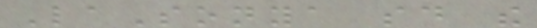LaSonya said the
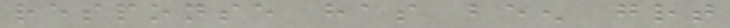response has been great
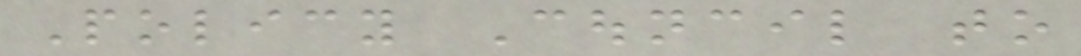Policy Council to
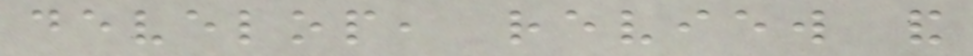develop, review and
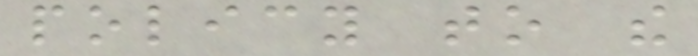policy to the
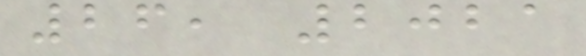26, 2021
